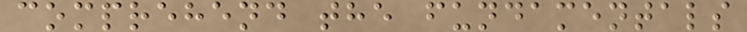comprehend the fundamentals
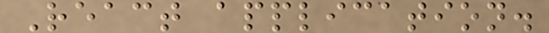React application.
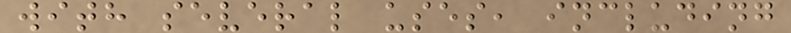with several uses, including
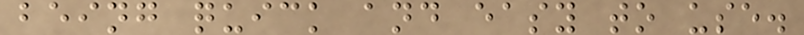being quick and easy to use.
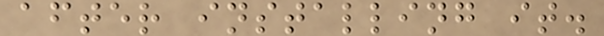after installing it.
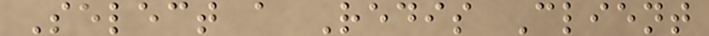Select a Redis Client
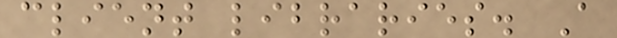client libraries. A
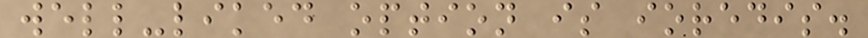well-liked option is ioredis.
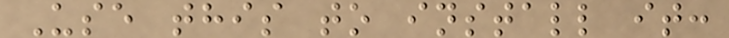Use this to install it:
